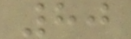80
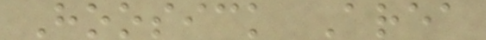Hoosick Area
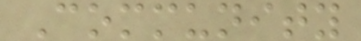Community
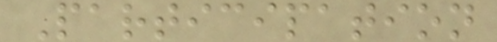Participation
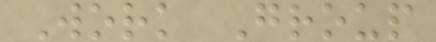Work Group
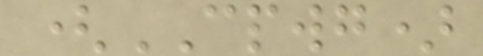(CPWG)
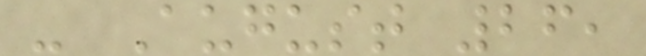- August 26,
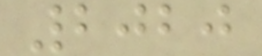2020
